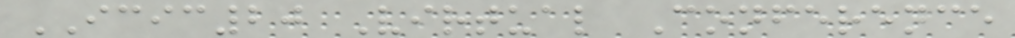ICIC20 Virtual Conference
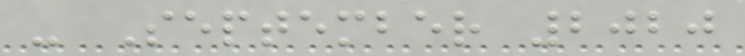- September 2020
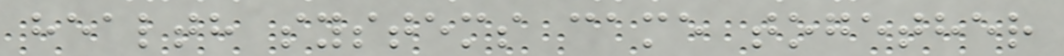health systems came together
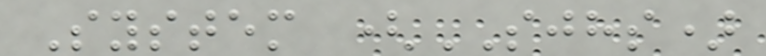System (SJHS)
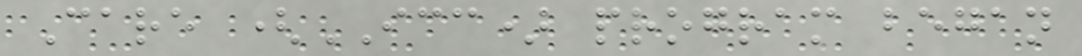Care (ICC) program began
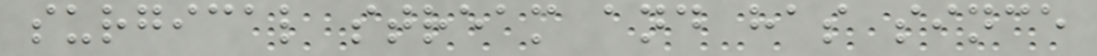surgical stream and has since
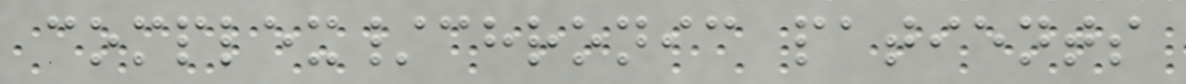complex/chronic patients
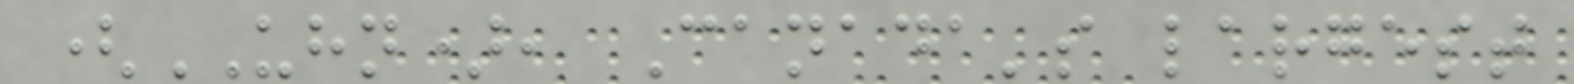(UHN), Canada's largest
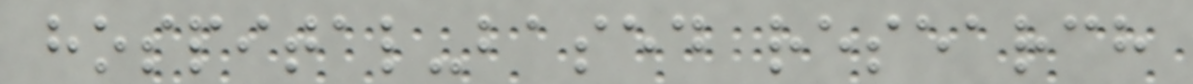hospital-based research
